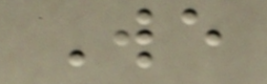We
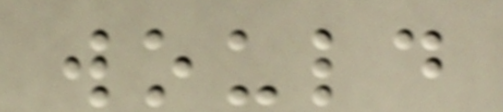would
